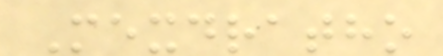Mexdratho
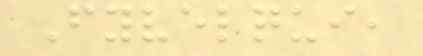Fyvelqui,
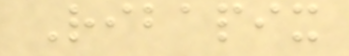Ribapix
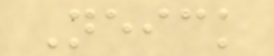Neick
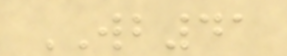WB41
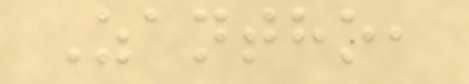Zantho,
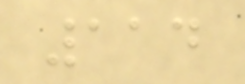114
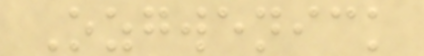Ozgwenick
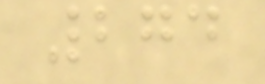274
